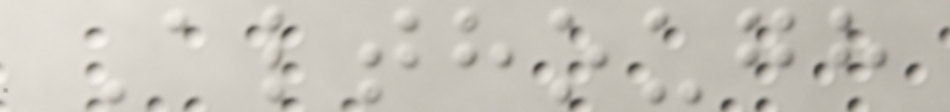Although
